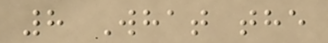8 What the
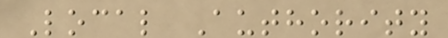Local Authority
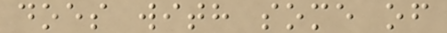does with some of
